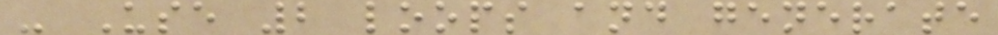- Use 2 loops and generate
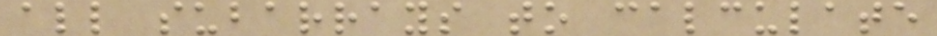all subarrays to calculate
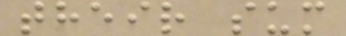their sum
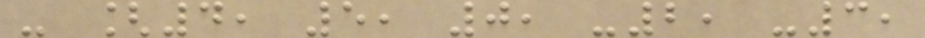- [4, 5, 0, -2, -3,
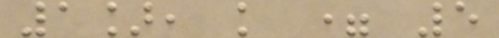1], k = 5
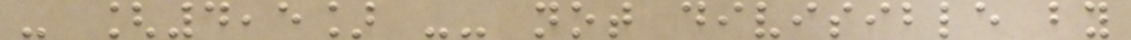- [4,5] -- not divisible by
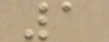1
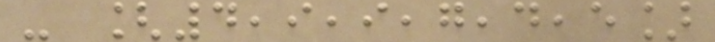- [4,9,9,7,4,5]
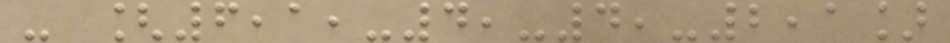- [6,1,-4,-4,-2,1]
